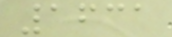1631
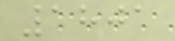1801
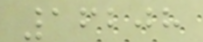16208
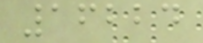16224
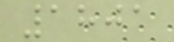1801
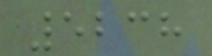5238
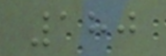180
